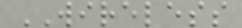WIRELESS
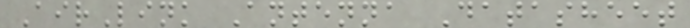AirLink Antenna Datasheet
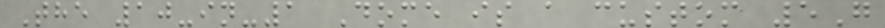The 10-in-1 Dome is a custom 5G
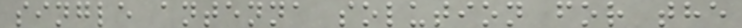single antenna solution for the
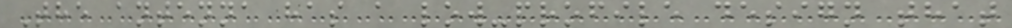The antenna has a low-profile design that
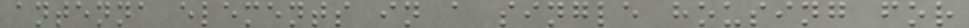antenna elements in a single housing for
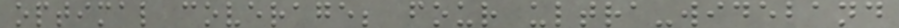optimal coverage; four ultra-wideband
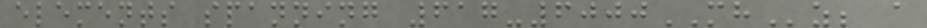elements spanning 617-6000MHz; a
